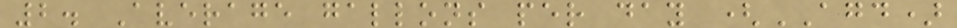2. Average gallons per day (AGD)
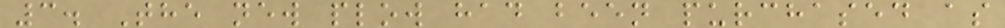3. The new plow had been purchased as
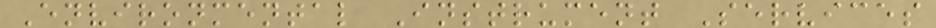Environmental Instrument Services
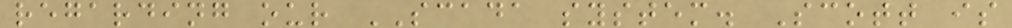regarding our SCADA system. Scott is
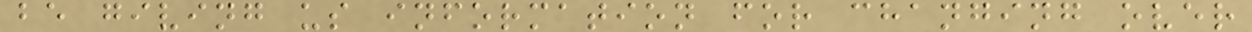be giving us information for changing over
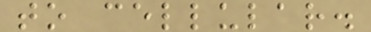to cellular.
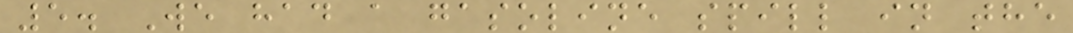5. We had a gasoline spill in the
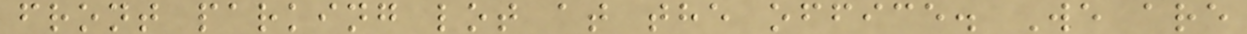front parking lot at the office. We are
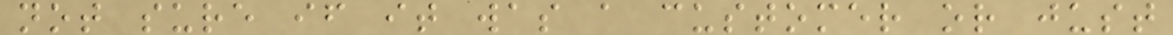not sure if it was a customer or just
